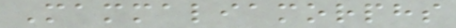Mammaliamorphs
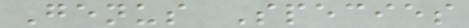Genus Species
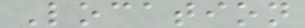Location
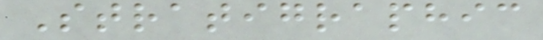Stratigraphic
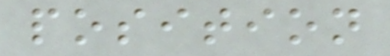position
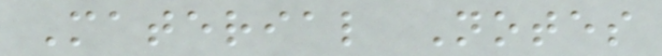Material Notes
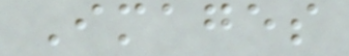Images
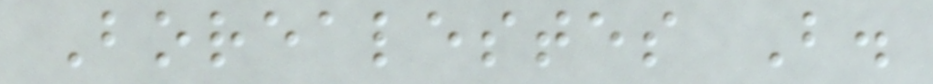Borealestes B.
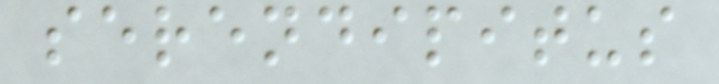serendipitus
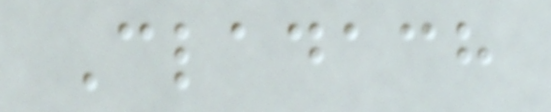Cladach
